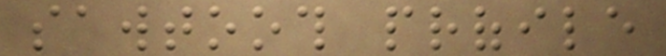sawtooth profile
